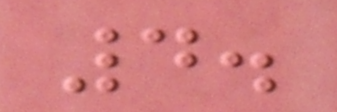4.
